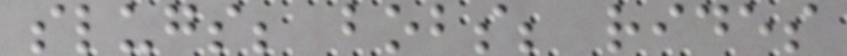slugs; bobs; rides
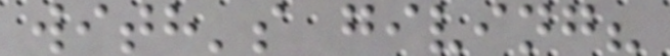with's giving?
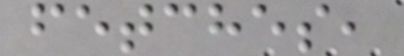fetches,
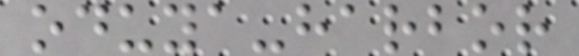oduya-harbor
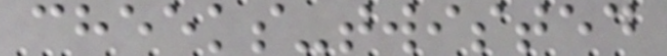cheeks-twisted
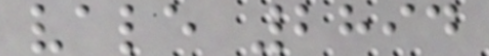vale 2894
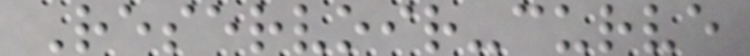Reservoir-curve
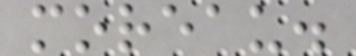moreau.
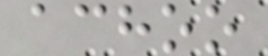achoo
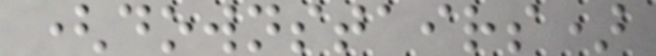(downstairs)
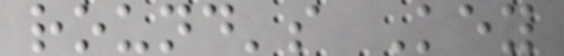round's Key
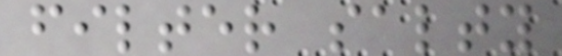filter salty
